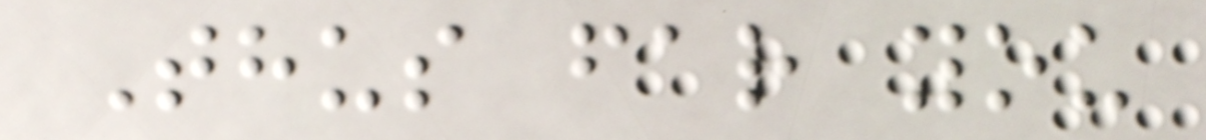Thus far you
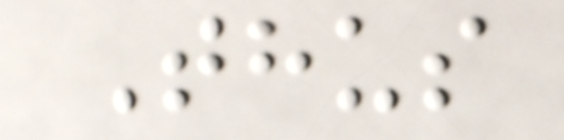Thus
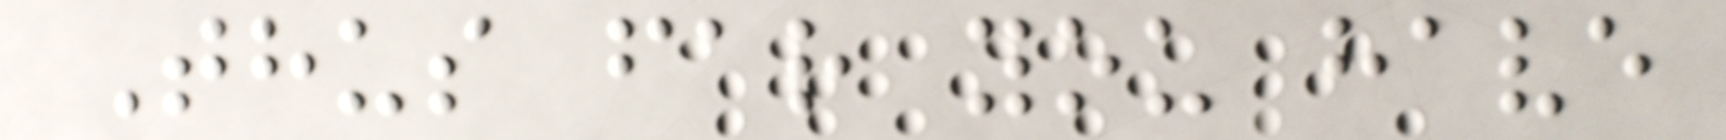Thus far you have
